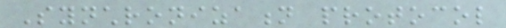Synchronization protocol
